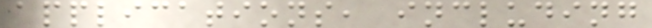applications, including
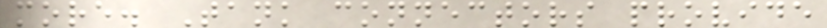more. Tank connectors provide
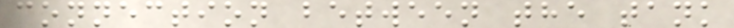connection between the tank
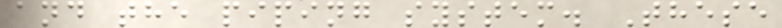and the piping system. These
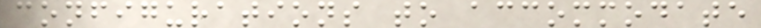configurations to accommodate
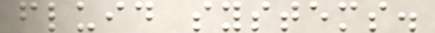fluid systems.
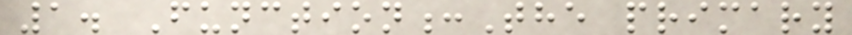1. Function:The primary
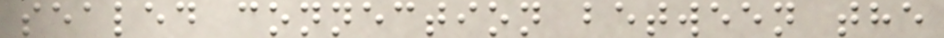sealed connection between the
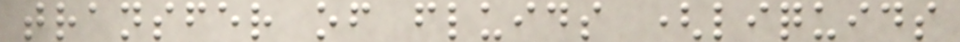transfer of fluids (liquids
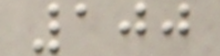100
